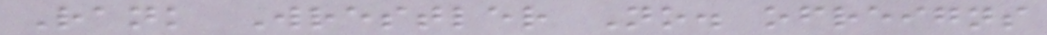Rank Wrestler No. ofreigns
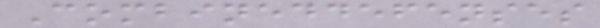Combineddefenses
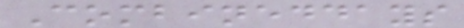Combineddays
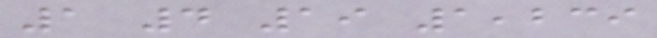1 4 19 1,239
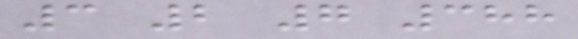3 2 7 388
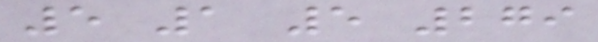5 1 5 279
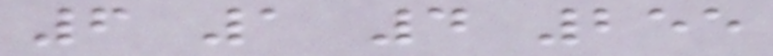6 1 4 255
